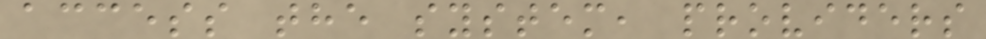access the system, providers
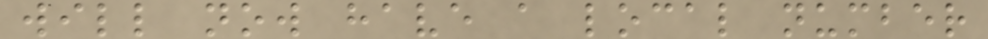will now have a local number
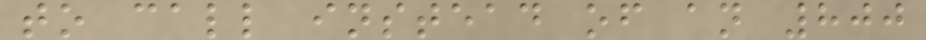to call instead of an 800
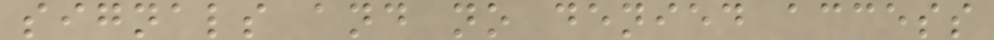signals and no denied access
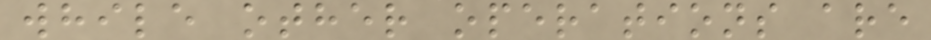while other operations are
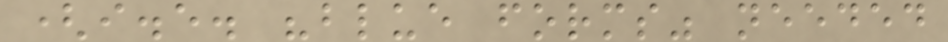(i.e. "blue forms" needed
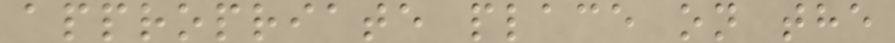appropriate place on the
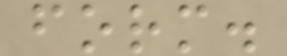form.
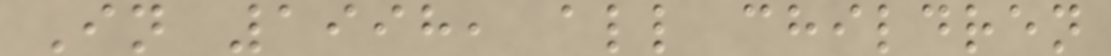In 1998, all children
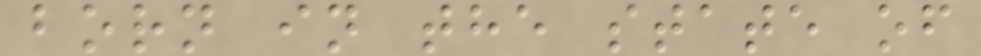born in the state of
